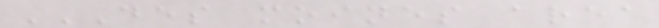DES MOINES AREA
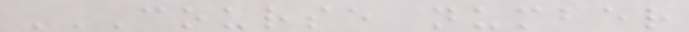COURSE NUMBER
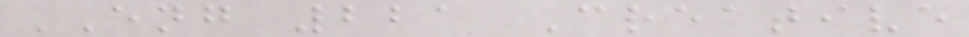ENG 221 Creative
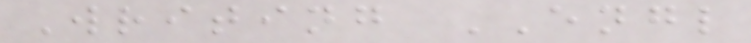Writing ENGL
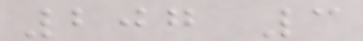207 3
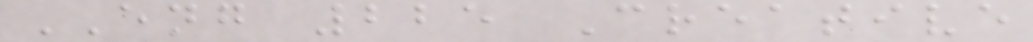ENG 225 Creative
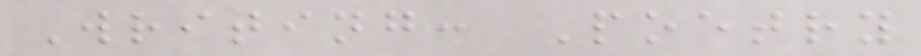Writing: Poetry
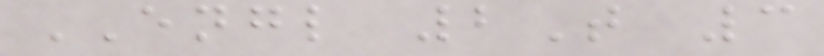ENGL 2T 3
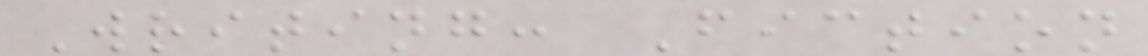Writing: Fiction
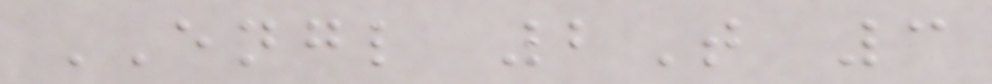ENGL 2T 3
